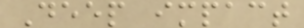Deep impact
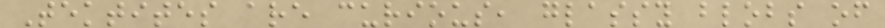Tektites are curious, glassy blobs of
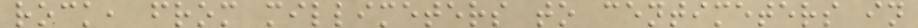rock, from millimeters to centimeters in
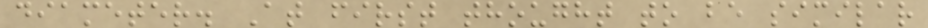diameter. At first thought to be similar
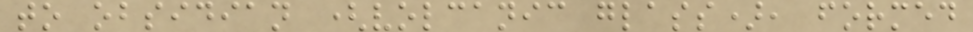to obsidian (volcanic glass), formed
